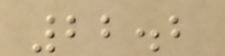22.2
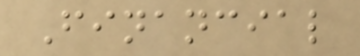Financial
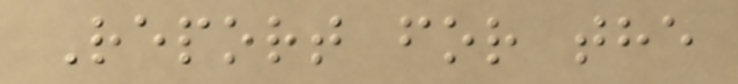Report for the
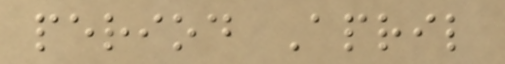period April
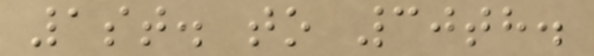1st. to 30th.
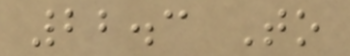22.3 To
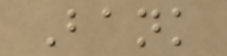Bank
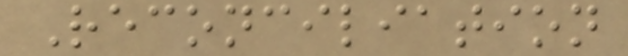Reconciliation
